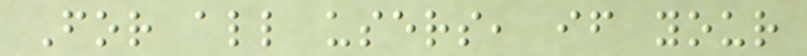For all users, if your
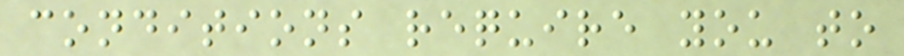conditions require you to
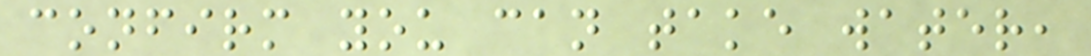confirm you can take water,
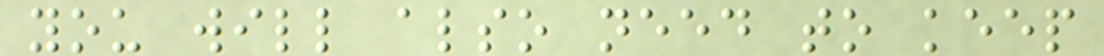you will also need to keep
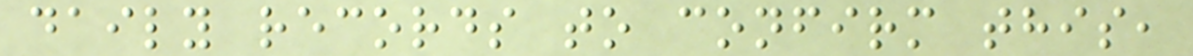daily records to confirm this,
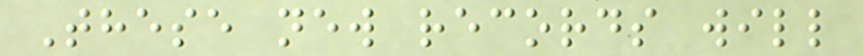These new records will
